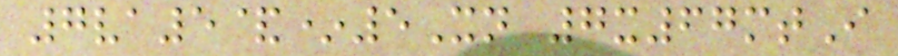7va5&*5Xn 7x67mtI
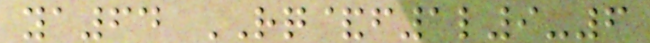ya64 RQ&f1l9-6
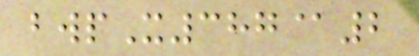bwpX387@2
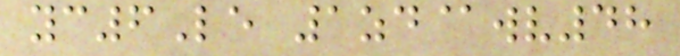yc6Le 1zd@wv48
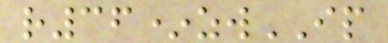r36*zwIP
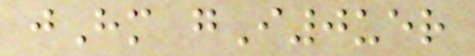jHm gI0uer
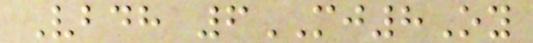Vbdh 6MJ8Oy
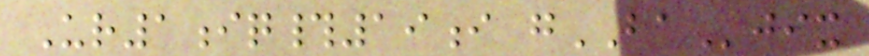Ur1iq#19i gBAjix
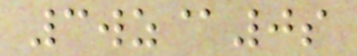3wz@0s
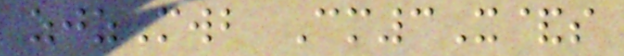zjzMwb Cm3X&s
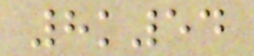8k54
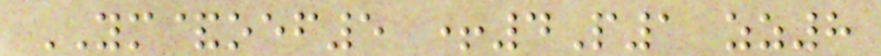YM&oef5 +4P1 zz8
